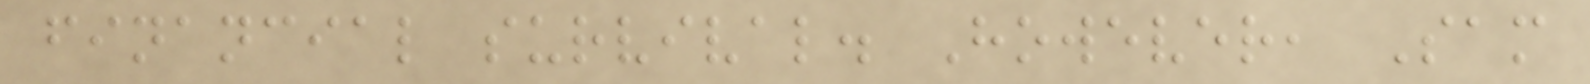financial survival. However, Sam
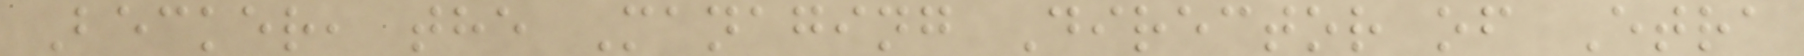Becker, the Managing Director of Etra
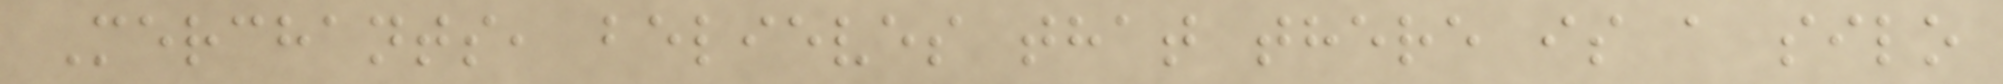Merchants, believes that there is a silo
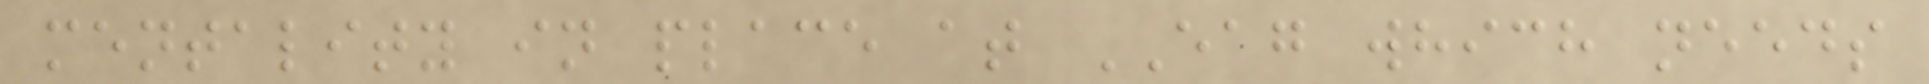mentality in place at EAG which needs
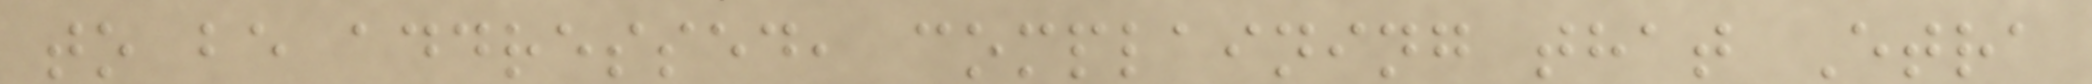to be addressed, complaining that Etra
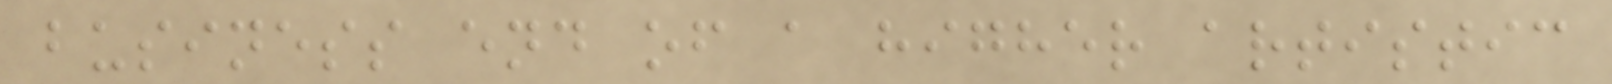business end of a higher artistic
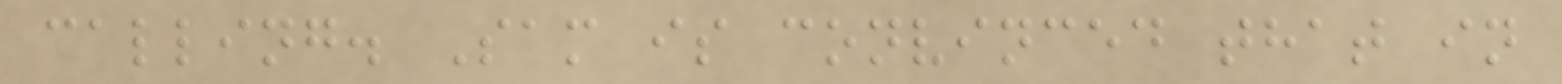calling. Sam is convinced that in
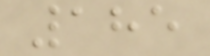185
